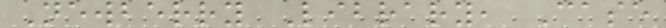Newberry Library, Case
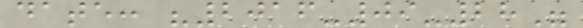date: "2016-09-28"
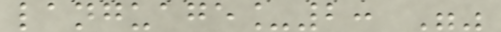language_2: ""
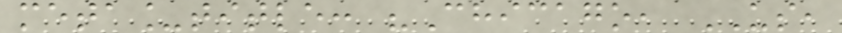meta_title: "Chicago, US,
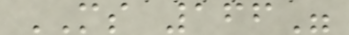MS 166"
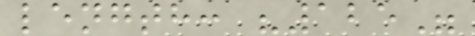length: "125"
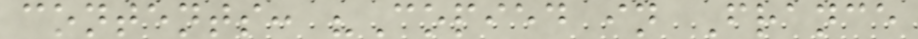contents: "Copied in France
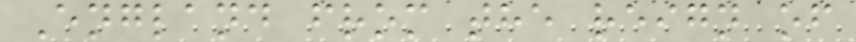England from the reign of
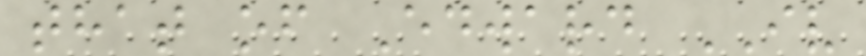that of Edward IV
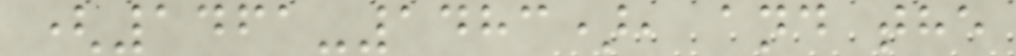(1461-1483), and the
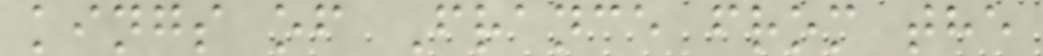kings of France from the
